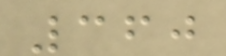360
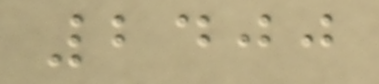2400
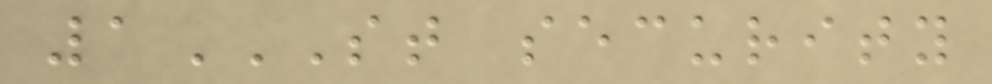1ST SECURITY
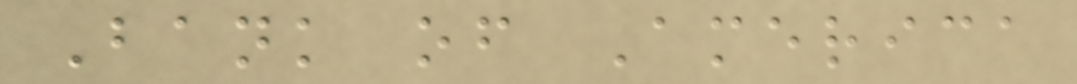Bank of America
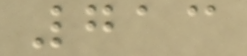713
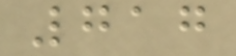717
